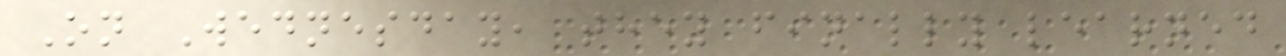On Wednesday, they finally learned
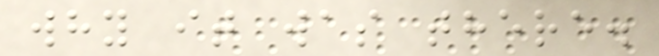why it was there.
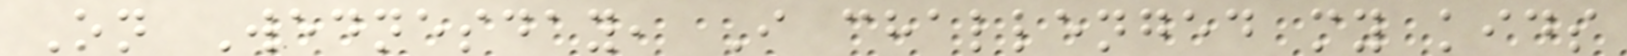On Wednesday, I challenged my kids
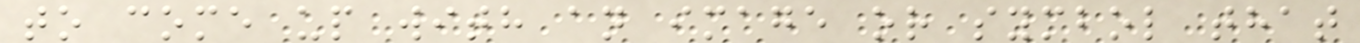to come up with an image or symbol that
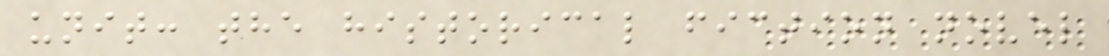unit: the historical fiction novel
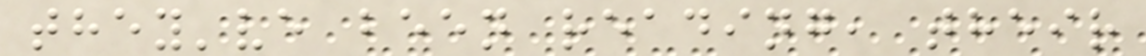they've been reading, their
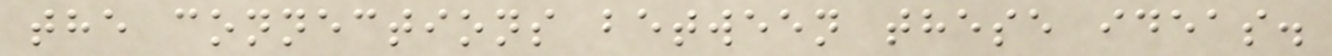the connections between these ideas.
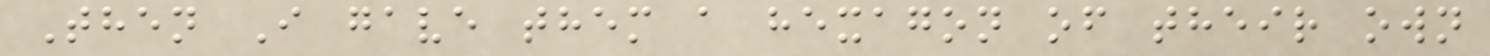Then I gave them a hexagon of their own
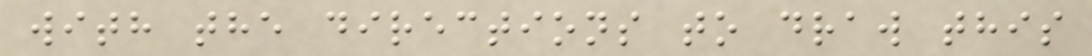with the directions to draw this
